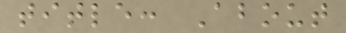title: About
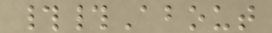##About
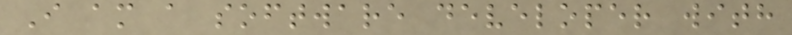I am a software developer with
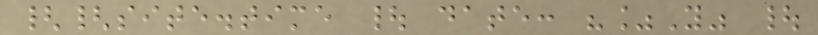{{site.time | date: "%Y" |
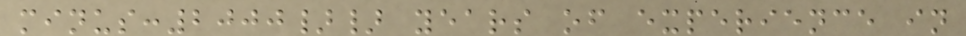minus:2000}} years of experience in
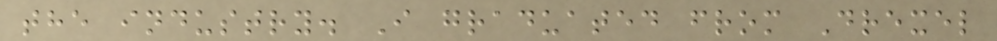the industry. I graduated from Drexel
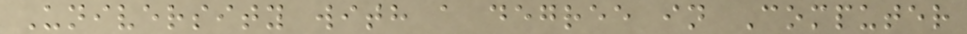University with a degree in Computer
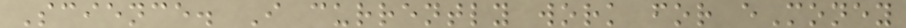Science. I currently work for eMoney
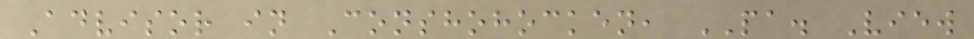Advisor in Conshohocken, PA. View
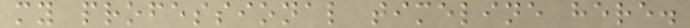my professional timeline here.
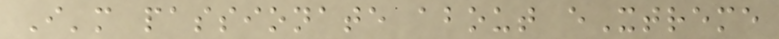I'm passionate about eXtreme
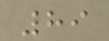89
